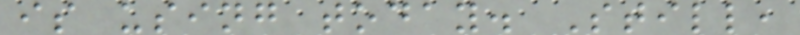is using today. Still,
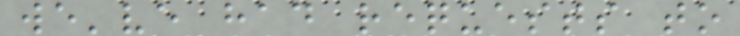we've had requests to
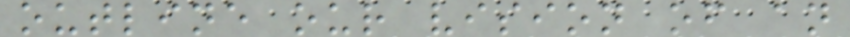outline our vision of an
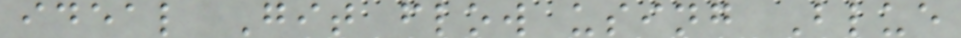ideal Git flow using Blue
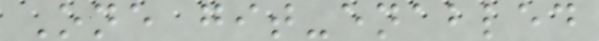One git-enabled
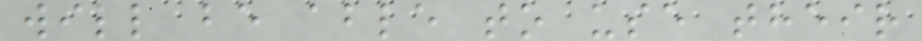will be able to use their
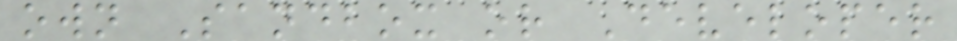own Sandbox or Developer
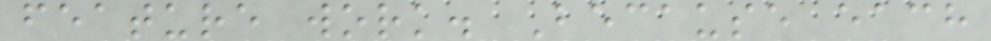feature work. Because each
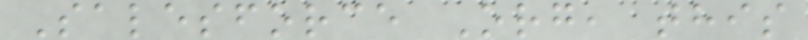Salesforce Org, this
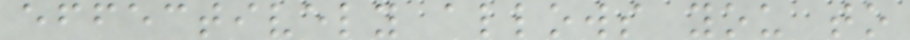effectively allows you to
